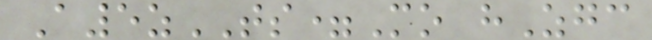A5zTS=Mo hZgc
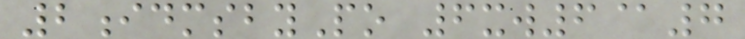2idmsbyPo 6xw6@7
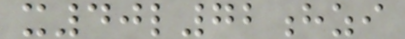x40l72hzi
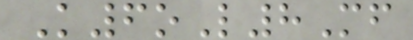K6oL8Mf
